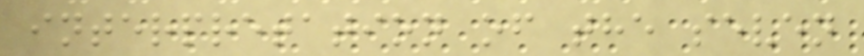interpretation of the seven
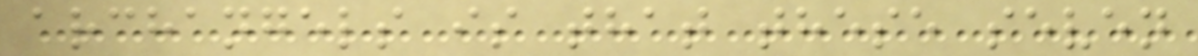archangels is that these seven
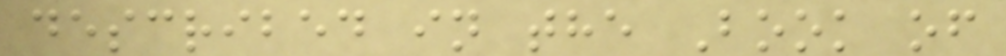described in the Book of
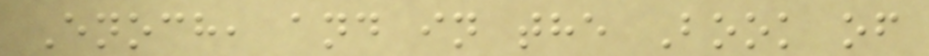Enoch, and in the Book of
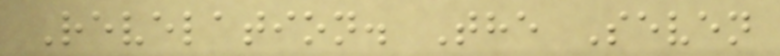Revelation. The Seven
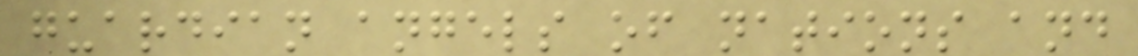guardian angels of nations and
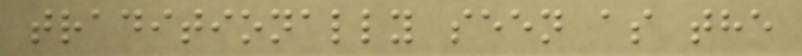traditionally seen as the
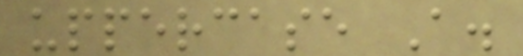uppercase A.
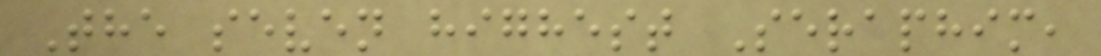The seven highest Seraphim,
